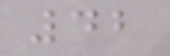42
